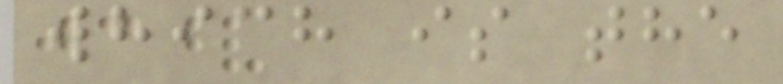which is the
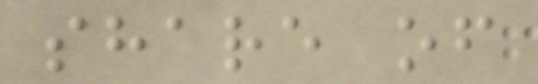share of
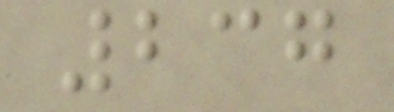237
